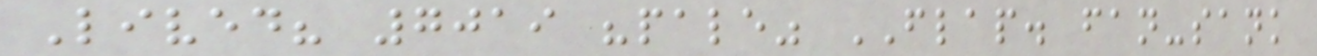Lived? 7019 "pale" FLAP. fan-sank
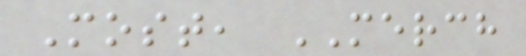Most, MERCH
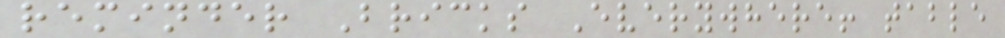reminder Bricks Everywhere! table
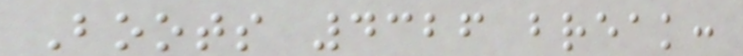Boots 4326 break:
